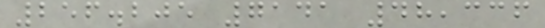256.205 7141 48,336
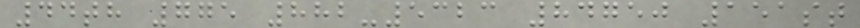44th 775 882-5323 84750 151st
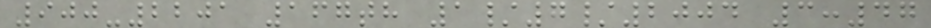900-2201 167th 1/7/2004 3:47
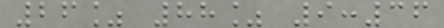26% 88% 9:36
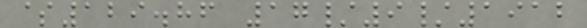$129.86 17/9/1912
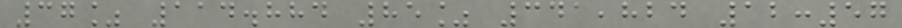37% 114.884 85% 341,824 12:57
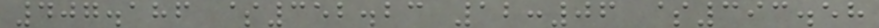407.186 $352.23 12:06 $393.58
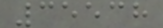35538
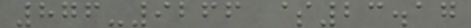876-9266 $23.17
